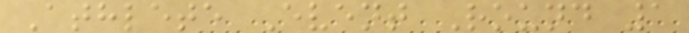Athlete Event Round 1
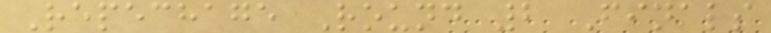Repechage Round 2 Finals
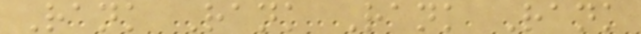Rank Rank Rank Rank
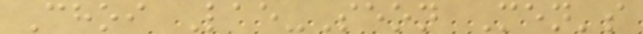Choi Lae-Seon Men's
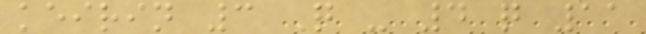keirin 3 Q - 4 q 11
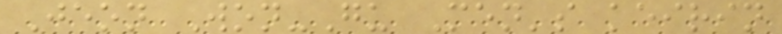Jeon Won-Gu Men's keirin
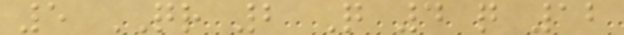5 QR 2 Q 4 q 12
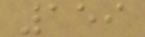159
